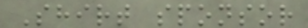Shirt sponsor
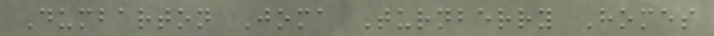Dumbarton Joma Turnberry Homes
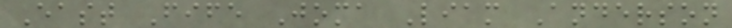East Fife Joma Liam Anderson
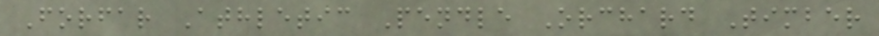Forfar Athletic Pendle Orchard Timber
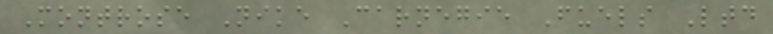Montrose Nike Carnegie Fuels Ltd
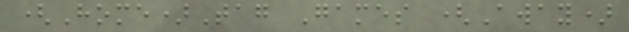(Home)Tag Games (Away)
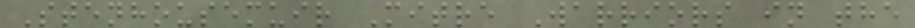Stenhousemuir Mitre Warriors in the
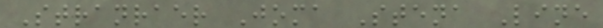Stranraer Joma Stena Line
